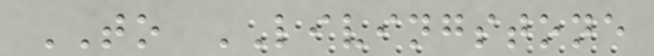TO LIVINGSTONE
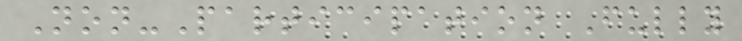Non-Participation Fully
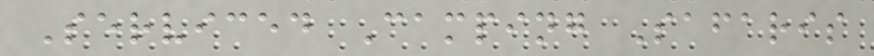Serviced Camping Safaris
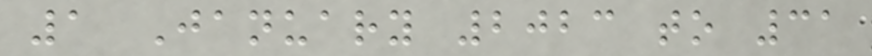1 January 2023 to 31
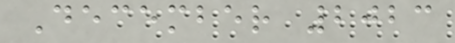December 2023
